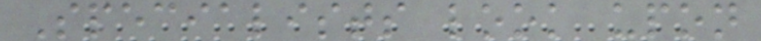Specialists look upon
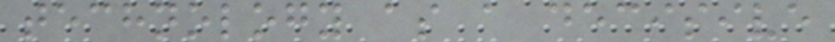technology as a decisive
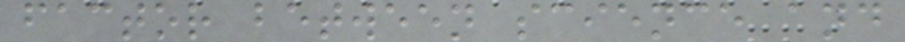factor between science and
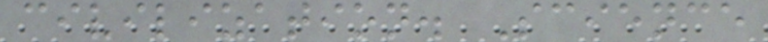civilization. Science
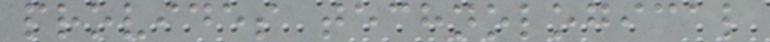provides technological
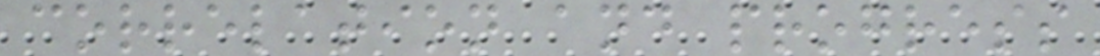correlation and progress
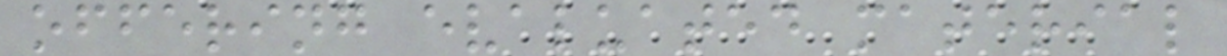offering evaluated material
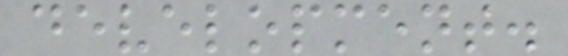development.
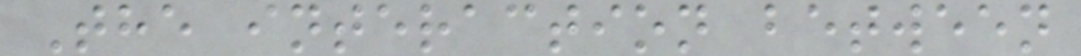The interaction between
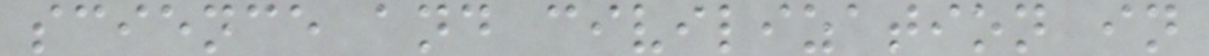science and civilization in
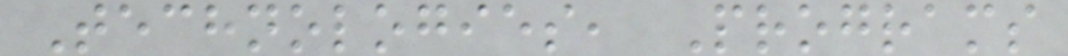Technologies, Programs
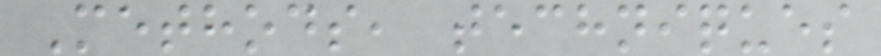Methods, techniques
